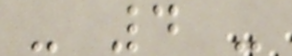- 4 -
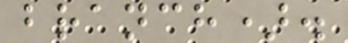branch).
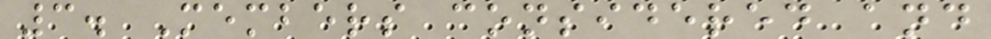3. Members considered and
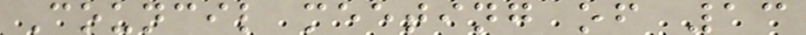Council meeting of 13
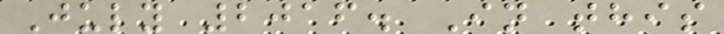July 2016. In this
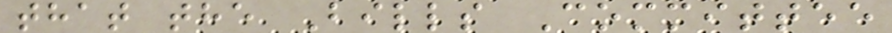that the Bills Committee
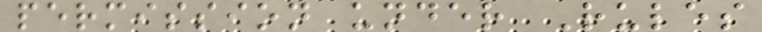permission under Rules
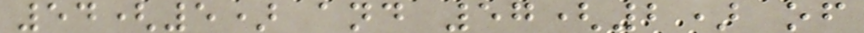54(5) and 57(2) of
